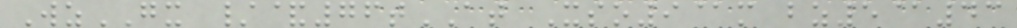WzGX /&76tAT Xso9@m bz5@43
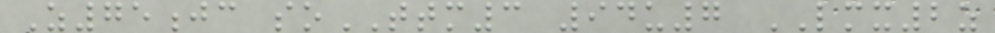Z75jc soTTM3 94u7 LMX2z
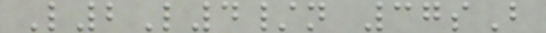L2L4/n 37sB
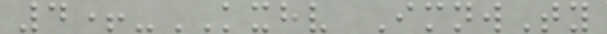4+-KXHV ImnwTy
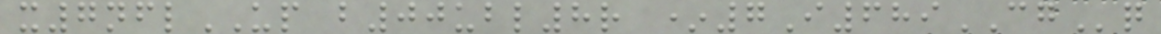x7nflUP b00ubl8r *7I689CGq
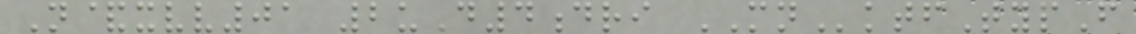N&xvv01 2uD4dri MNktfTypF
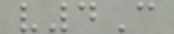v4C
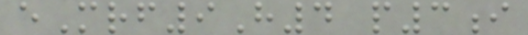eMrf9H4 p3i
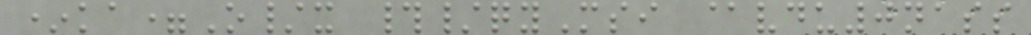*ka=O/x #/qyMsi @vdu0nass
